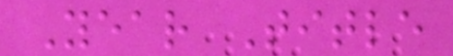Year Title
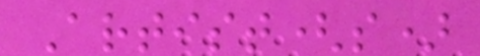Artist(s)
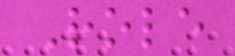Role
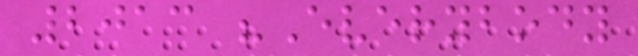2013 "Everybody
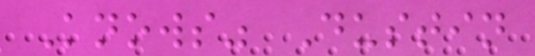Knows" Dustin
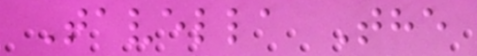Tavella The
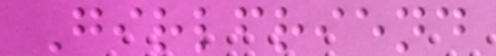Girlfriend
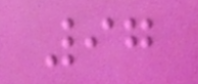97
